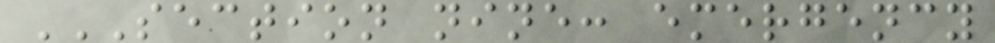SECTION NINE: EMERGENCY
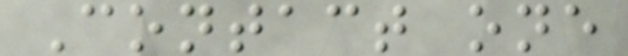Contact one
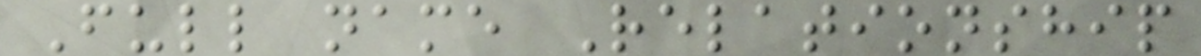Full name Relationship
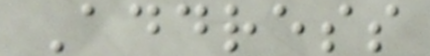Address
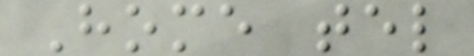Home tel
